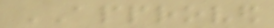APPROVED
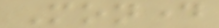Monday
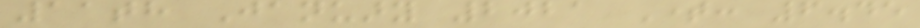11th January 2021 Time: 6.45
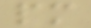pm
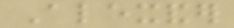Alexander
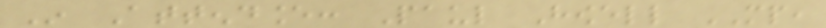In Attendance: Paul Howell MP,
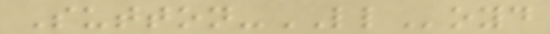Sutton-LLoyd
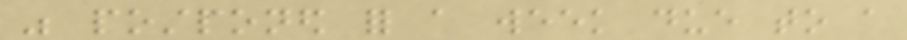was postponed for a week due to a
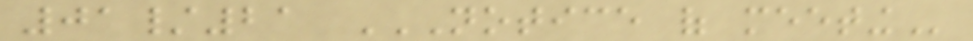01/21 NOTICE OF MEETING
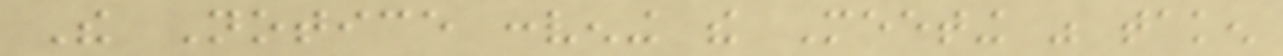The Notice convening the Meeting was taken
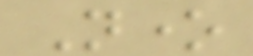None
